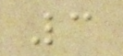3
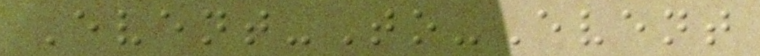Event-To-Event
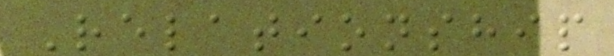Relationship
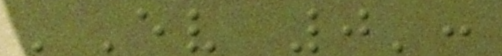'Ev 0':
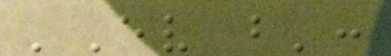'Ev b':
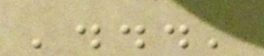'...'
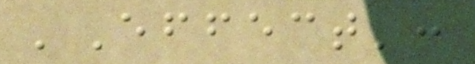'Effect':
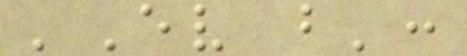'Ev b':
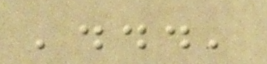'...'
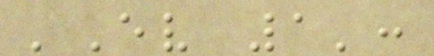'Ev 1':
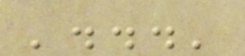'...'
